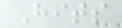Hits
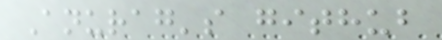Anurag's github
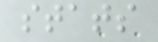stats
